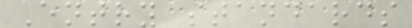Entry standards
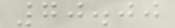70.00
